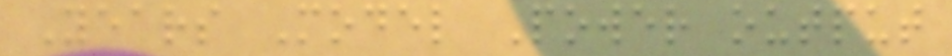Years Model Power output
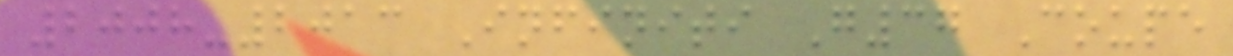2008-2013 Infiniti G37 Coupe
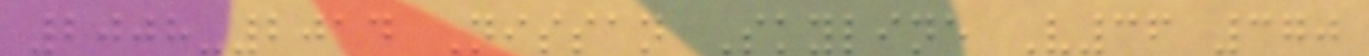2008-2014 Nissan Skyline V36 370
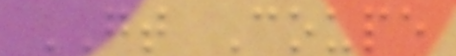GT Coupe
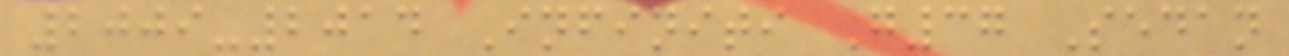2009-2014 Infiniti G37 Sedan
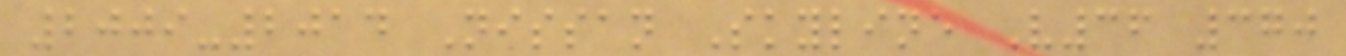2009-2014 Nissan Skyline V36 370
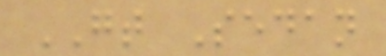GT Sedan
